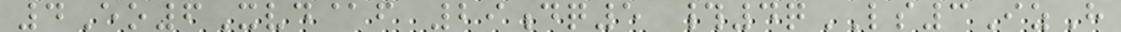4Eo6Xvd@f 29dq5 #4qLS3IzH
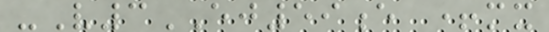-V3EJ59e +mx
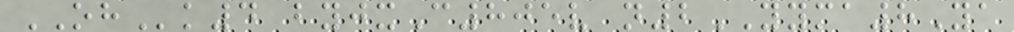OHk4 byjxC805v n2YYMA8Ya
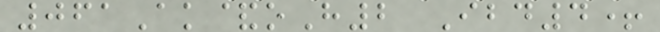061Ak&oH2 Ibd4+
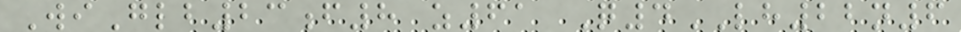WiGlb23f8 z61 Q4LH22n6
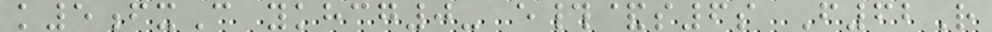k5fxC ykhcg0- e#&s6s F62R
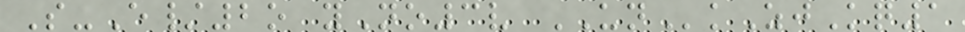S-E/2o yNo3v UNkZjKq1
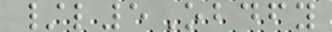/l5Obdfy
